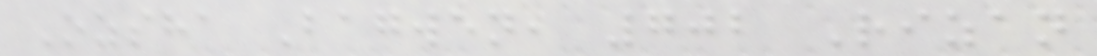Ozsha Bagwen, 702 Rizan
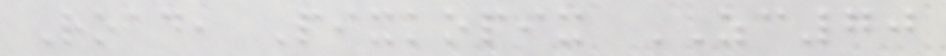Road, Pixkopix ZC70
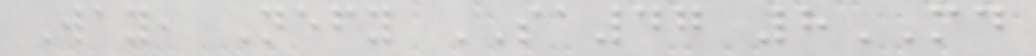Way, Nefy SA47 8MD
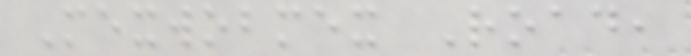Mexwobmex Road,
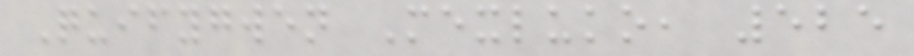Quifygwen Mexluko, 525
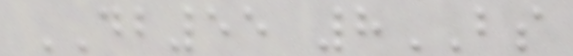DB55 8BS
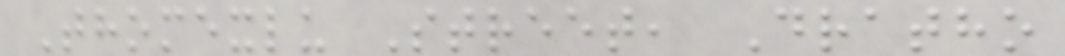Thomexlu Street, Dratho
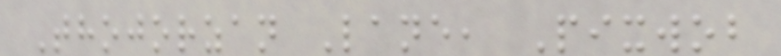Thojorzan Lane, Pixwob
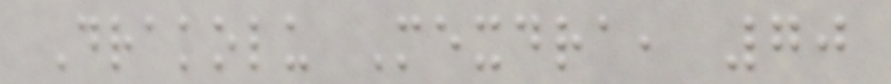Drakolu Mexdra, 70
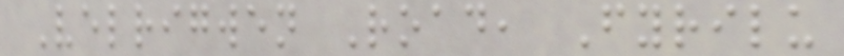Velrigwen Road, Fyrilu
